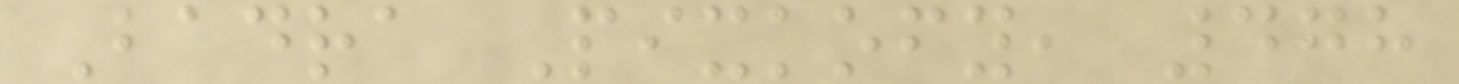Badra Pixkofy, 478
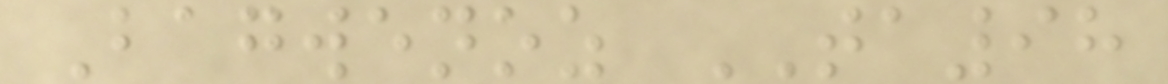Bagwenoz TA98
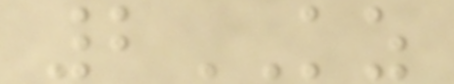2KZ
